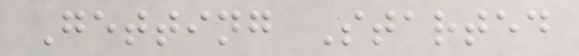Getting Started
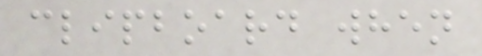clipboard when
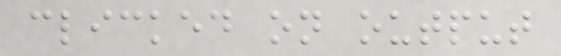clicked on output
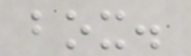box.
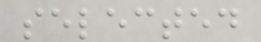selected
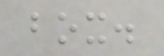box.
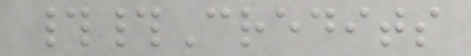##Credits
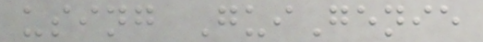using GuiGenie
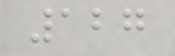127
